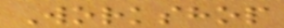Workshop
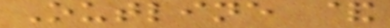Outline &
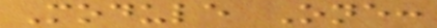Module One:
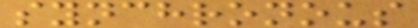synchronous
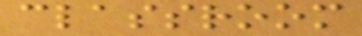classroom
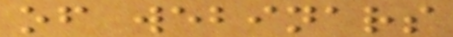of webinars
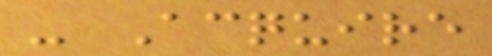- Acquire
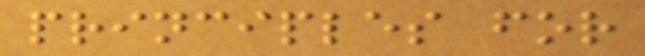principles for
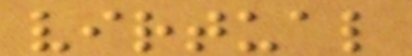virtual
